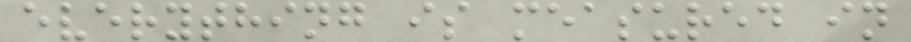everything is measured in
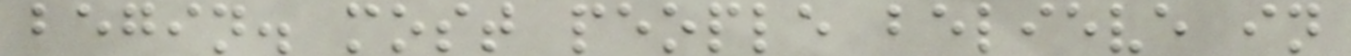begin. most people believe in
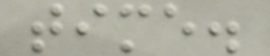time.
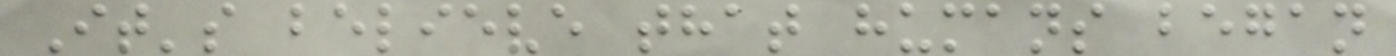It's believe that humans began
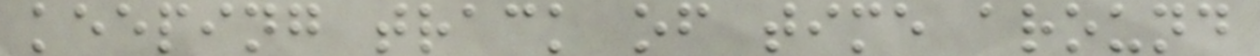keeping track of time around
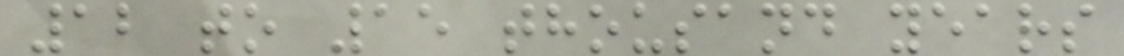12 to 15 thousand years
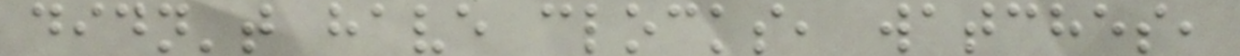didn't have clocks, watches,
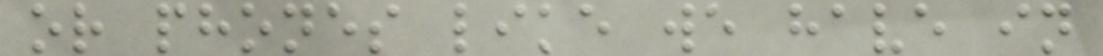or phones like we have in
